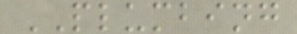PLUMBING
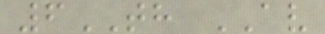6TH AV
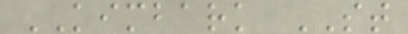KIMBARK ST
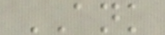ANK
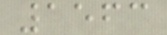1563
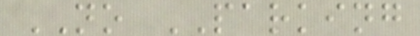NO PARKING
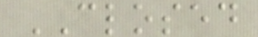CLOSED
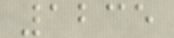1235
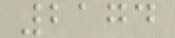2174
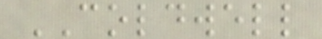COLDWELL
